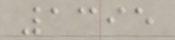1395
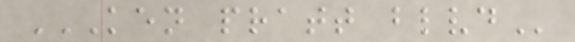KEN PRATT BLVD
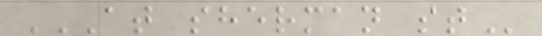AT SHERMAN ST
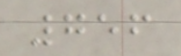756
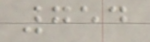754
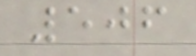506
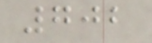702
